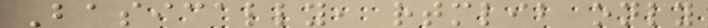Basically, rtmlib only
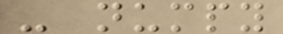- numpy
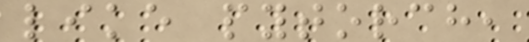like pytorch,
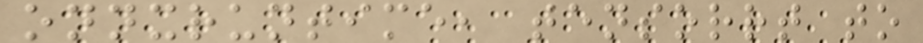onnxruntime, tensorrt to
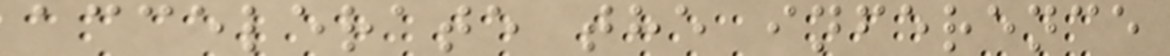accelerate the inference
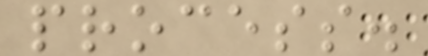process.
